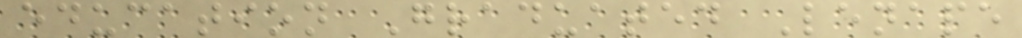education Graduated Lenape
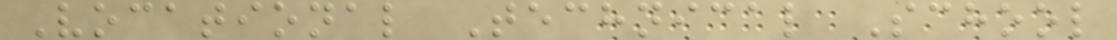Vocational Technical School
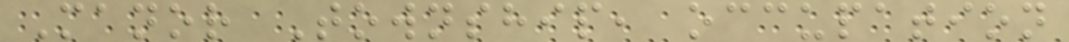Manor Township, occupation
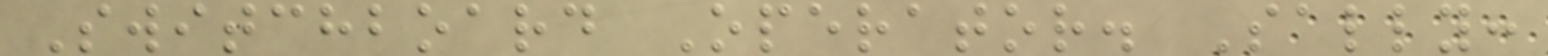Switchboard Operator. Sally:
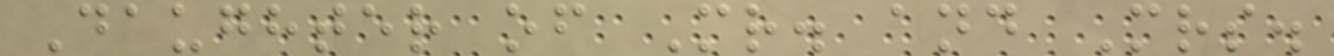Daughter of Mr. and Mrs.
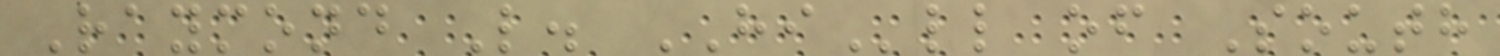Raymond L. HIll of South
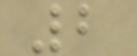2
